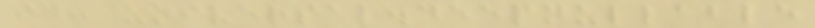id: universal.deepnullable
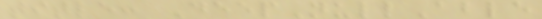title: DeepNullAble
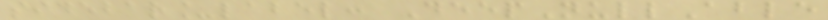sidebar_label: DeepNullAble
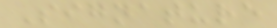Signature
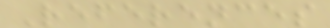References
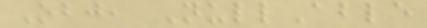Obj, NullAble
